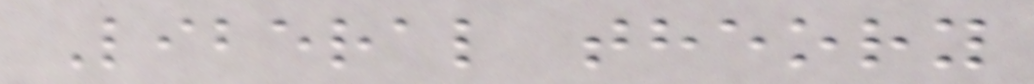Liberal theory
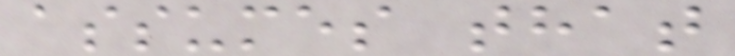assumes that
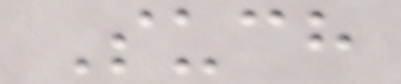Such
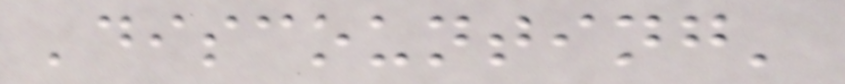'discounting'
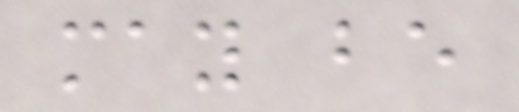may be
